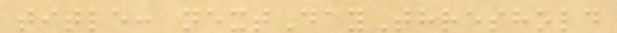title: nextDayThreshold
